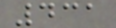431
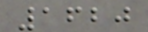1620
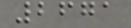2671
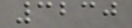3230
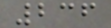236
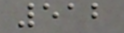512
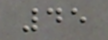45
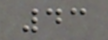43
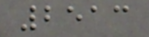2513
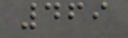469
